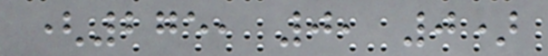(275, 0, 0)
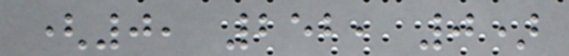(0, 252, 0)
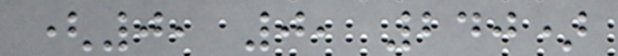(0, 0, 240)
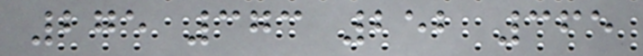275 373 252 365
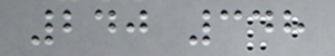240 348
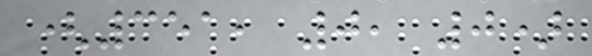(351, 0, 0)
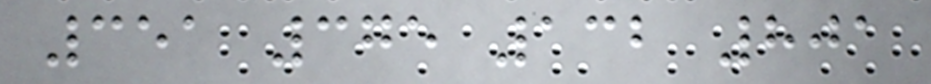351 375 132 801
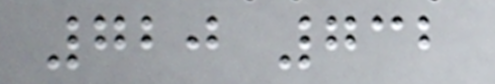720 732
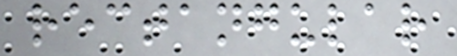rectangular
